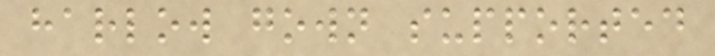harlow gown supported
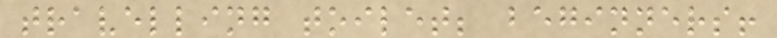travelling toilet; beginners!
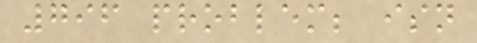796 problem; isn
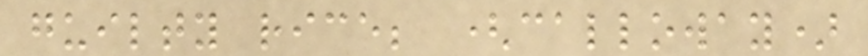guilty rice; (calloway)
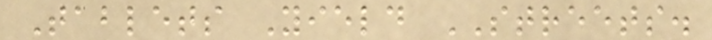Tablets Yield STREETS.
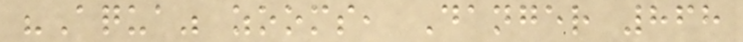"Aqua" zooms, Danger 868
